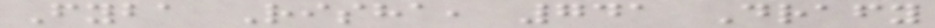Fyba Risha, 741 Drafy
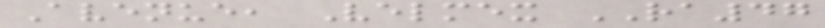Avenue, Velmex RA47
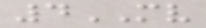4MV
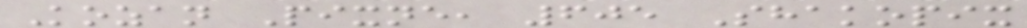Kozan Pixne, 605 Shakopix
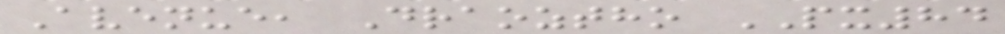Avenue, Draoztho PX84
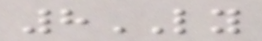8LY
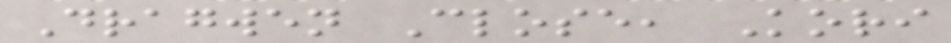Dragwen Close, Kori
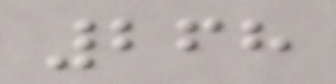268
